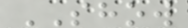SHOW
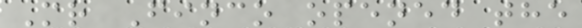Mr Finco opened the
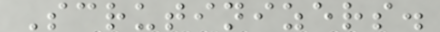Scrutinizers.
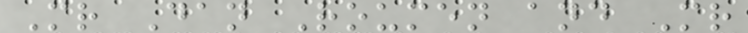Mr Dan Roumen and Mr
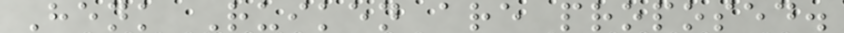Henk Ruiken are proposed.
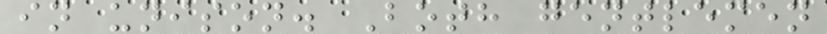in unison. Both gentlemen
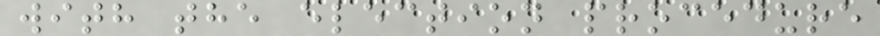with the election procedure
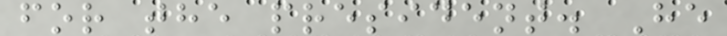for the president. He
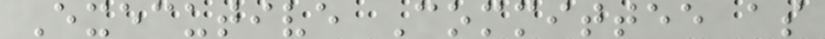Executive Committee as
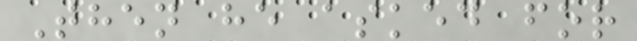Then he asked for
